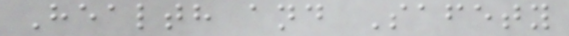Health and Safety
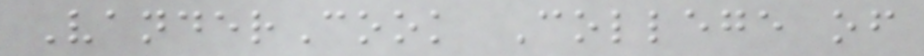VanderCook College of
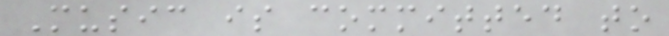Music is committed to
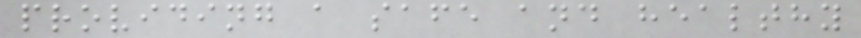providing a safe and healthy
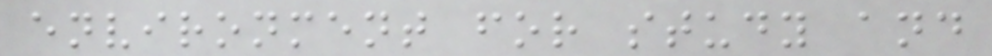environment for study and
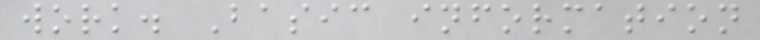work. Basic information
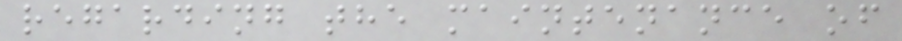regarding the maintenance of
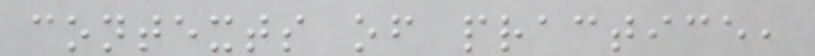contexts of practice,
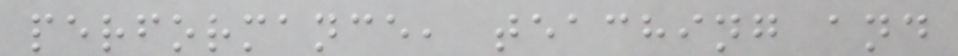performance, teaching and
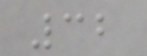32
